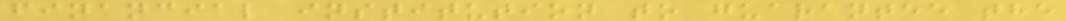financial institution to guarantee the
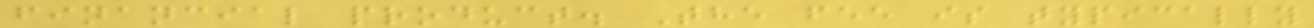financial product. The fee is typically
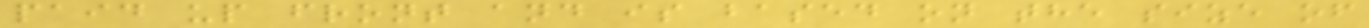paid up front and is based on the size of
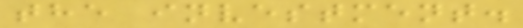the investment.
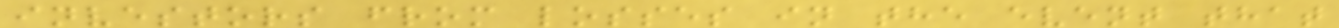investors from losses in the event that
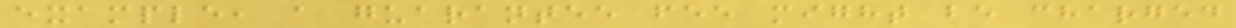example, a guarantee fee might be charged
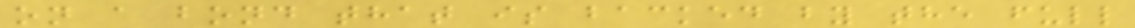on a bond that is backed by the full
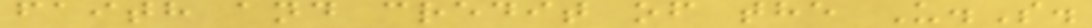faith and credit of the U.S.
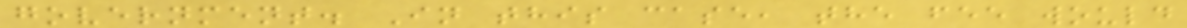government. In this case, the fee would
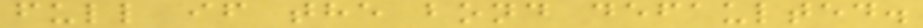full if the bond defaulted.
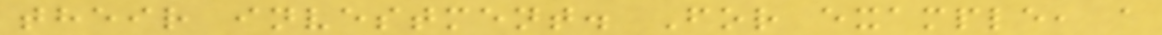their investment. For example, a
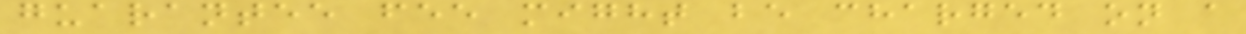guarantee fee might be charged on a
